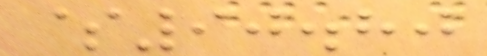$90.80
